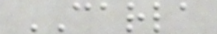CARLA
